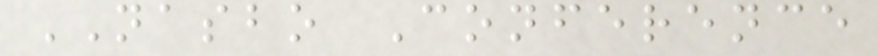NASBO Conference
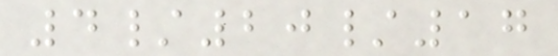4/20/17
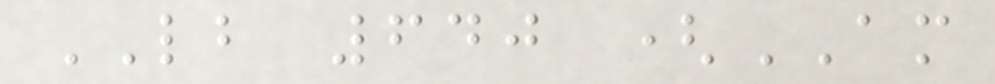LB 640 (AM
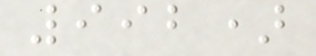992)
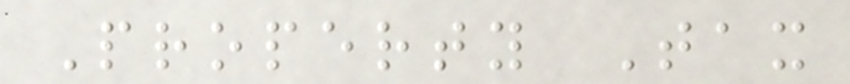Property Tax
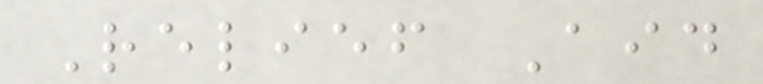Relief Aid
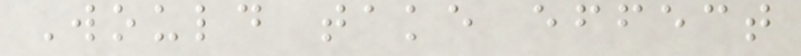Would take effect
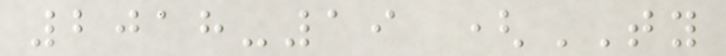2018-19 (TY
